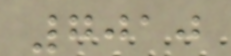7010
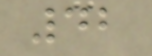42
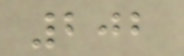202
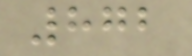872
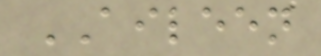AILEEN
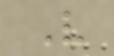V
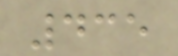435
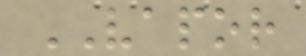VAPOR
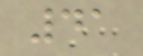41
